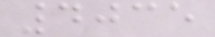4035
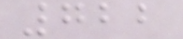722
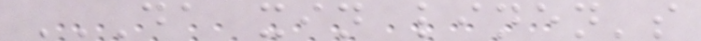DA XIN LINEN'S
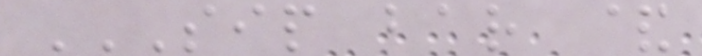SIP BAR &
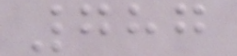787
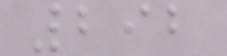292
